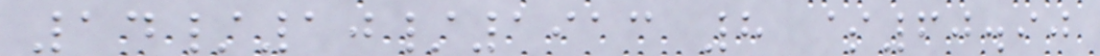14/10/1913 8 $60.90
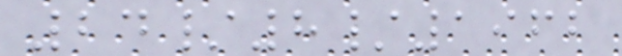24/8/1962
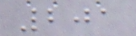201
